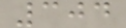304
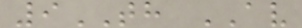9TH AV
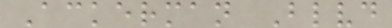Ackerman Blvd
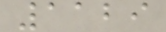1129
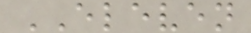ELEVEN
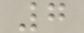7
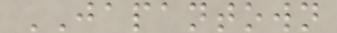JAPANTOWN
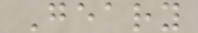Geary
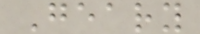Geary
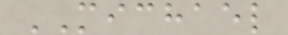MICHAEL
